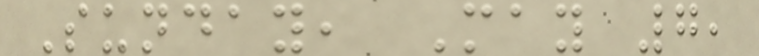Sunday, May 7,
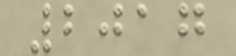2017
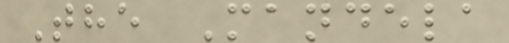The Mandela
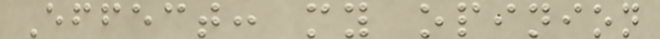Effect: my opinion
